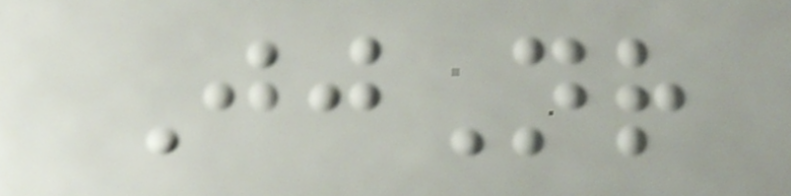JjNr
